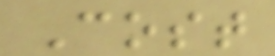Cost
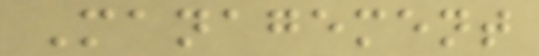Management
